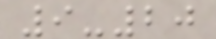9-20
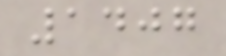1407
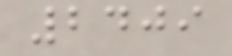2409
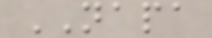NAPA
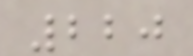220
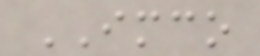IMCO
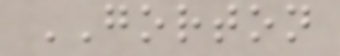GORTON
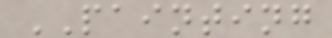PAINTING
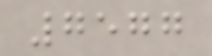7577
